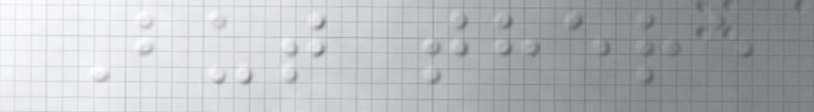But there
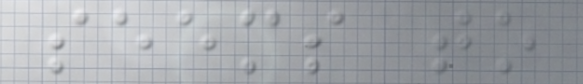seems to
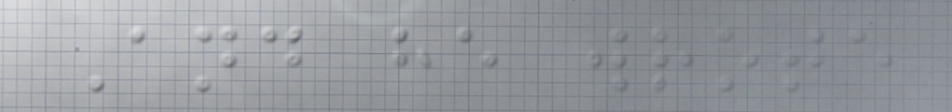And he wrote
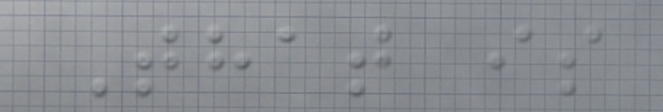That is
